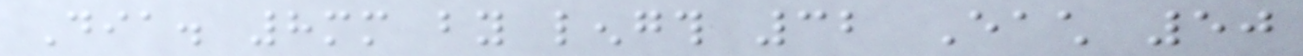Dia. 8mm by length 32 Each 50
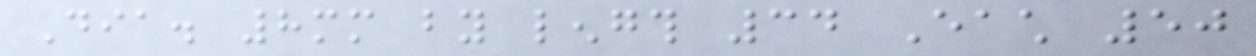Dia. 8mm by length 34 Each 50
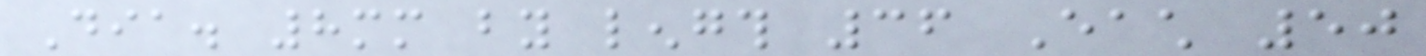Dia. 8mm by length 36 Each 50
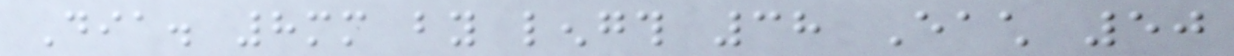Dia. 8mm by length 38 Each 50
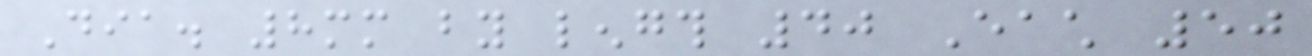Dia. 8mm by length 40 Each 50
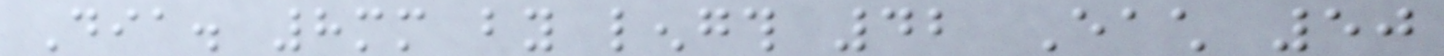Dia. 8mm by length 42 Each 50
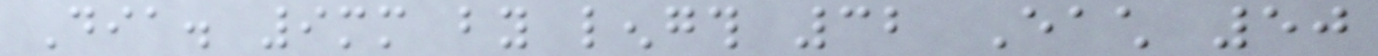Dia. 9mm by length 32 Each 50
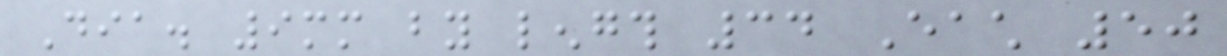Dia. 9mm by length 34 Each 50
